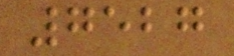7527
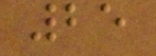25
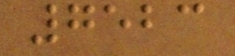7523
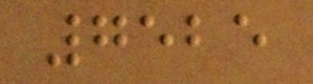7525
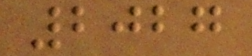2027
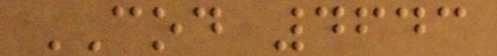COD 4643
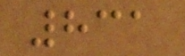831
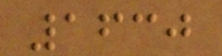1630
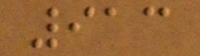913
